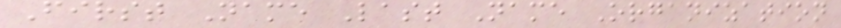First Name Last Name Organization
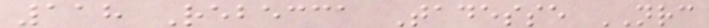118 Rebecca Tadesse NRC
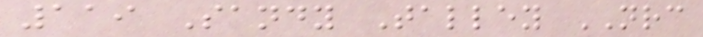119 Sandy Talley NRC
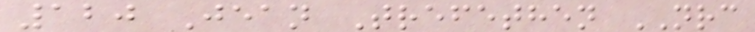120 Jean Trefethen NRC
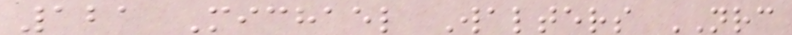121 Michael Walters NRC
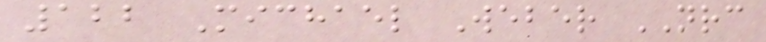122 Michael Weber NRC
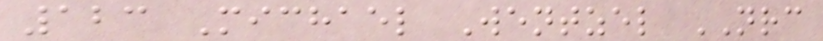123 Michael Wentzel NRC
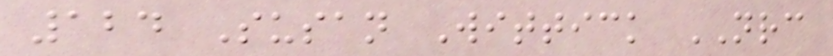124 Susan Wittick NRC
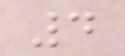4
